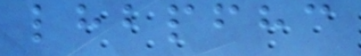lhbpfhc
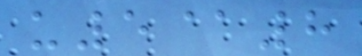u5@8
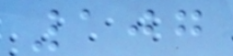107
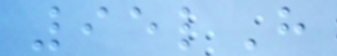95lH
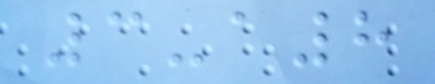3-a8
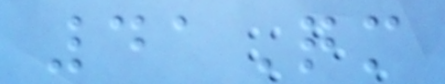41Qm
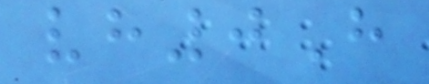vh0H
